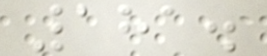181.
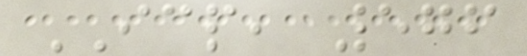ICP, 576
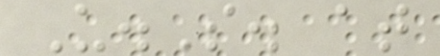U.S. at
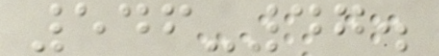546-47.
